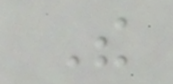The
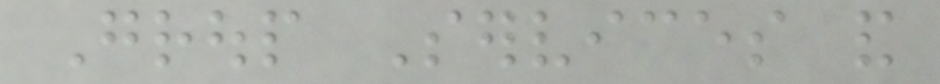Group Services and
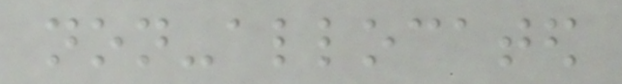non-allocated
